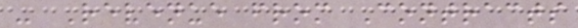- Revenue from Contracts
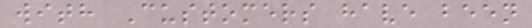with Customers have been
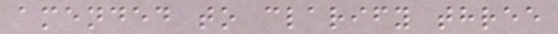amended to clarify three
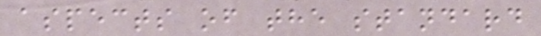aspects of the standard
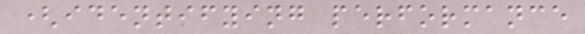(identifying performance
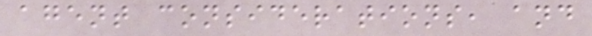agent considerations, and
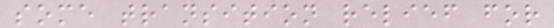some transition relief for
